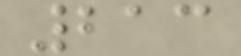213
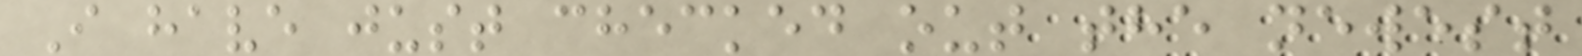I have just checked out the newest
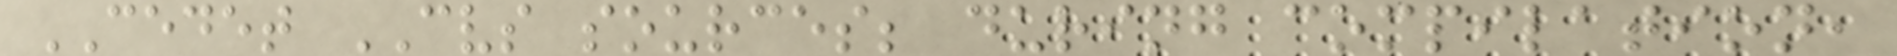CEDET CVS sources; during compilation,
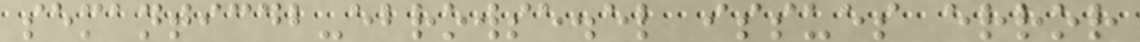semanticdb-ebrowse.el issues error
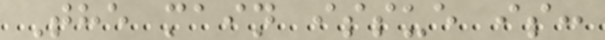The main issue is:
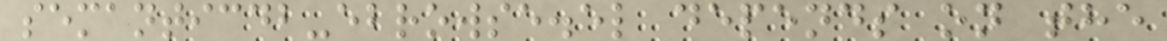semanticdb-ebrowse.el depends on the
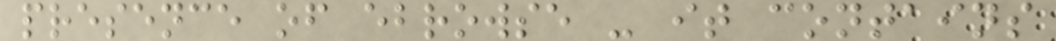presence of ebrowse - it contains
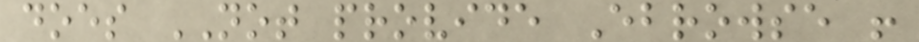does NOT provide Ebrowse !
